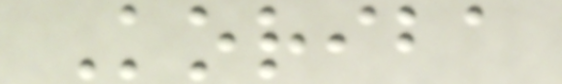Koriba
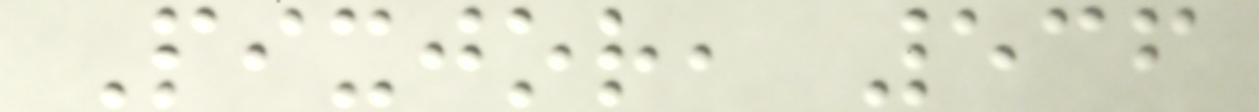Pixjor, 536
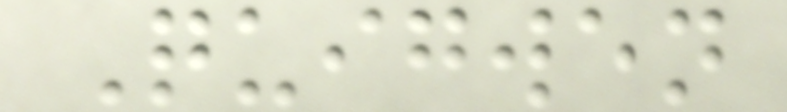Quigwen
